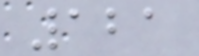121
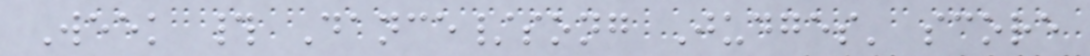Week # Dance/song Judges' score
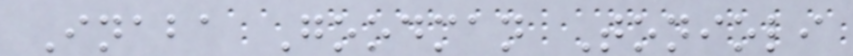Inaba Goodman Tonioli
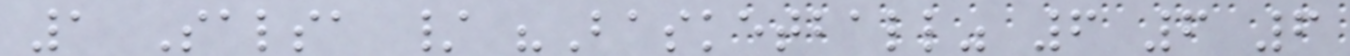1 Salsa / "Basketball" 6 6 6
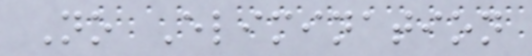No Elimination
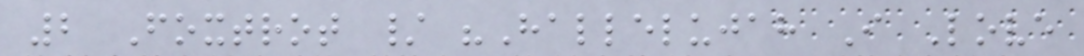2 Foxtrot / "Hallelujah I Love
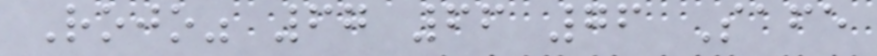Rojo" 67 66 76 Safe
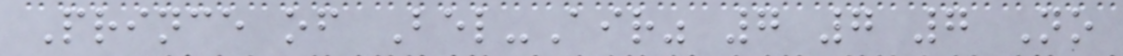Prince of Bel-Air" 7 7 7 No
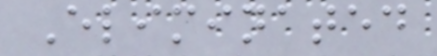Eliminated
